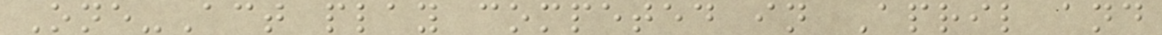One-Act play competed in April and
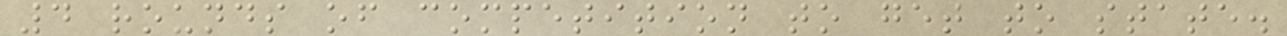4 rounds of competition to get to state.
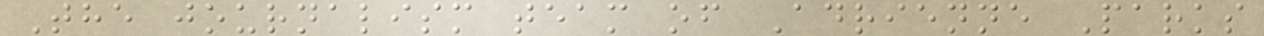The journalism team of Adrienne Parks
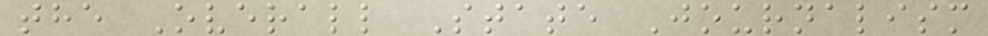the Overall State Journalism
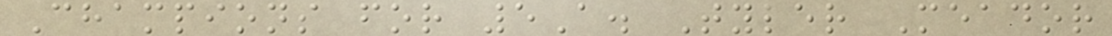Champions for 5A. Tyler Meador
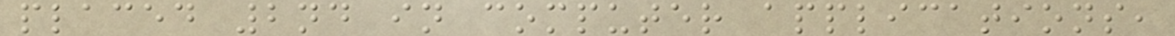placed 2nd in computer applications,
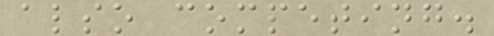also competing.
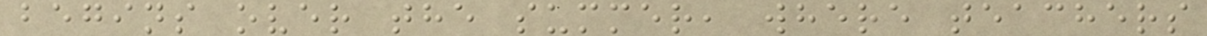begins over the summer, where teachers
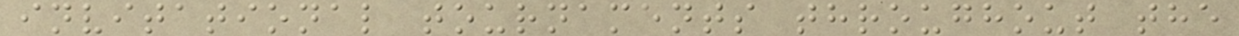invitational tournaments throughout the
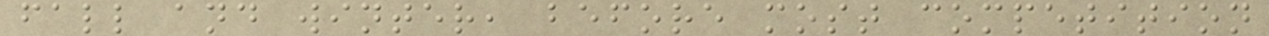fall and winter, before most competition
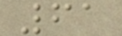61
